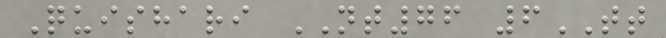Quishari NT76 6TT
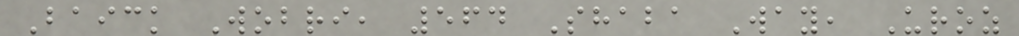Baick Wobri, 564 Shaba Way, Uroz
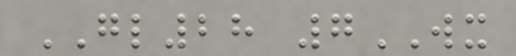GL28 7WX
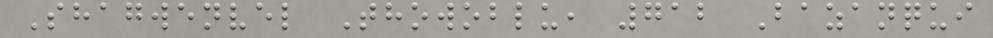Shagwenvel Thowoblu, 712 Bazanqui
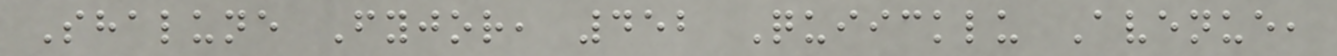Shalune Fyjor, 452 Quiicklu Avenue,
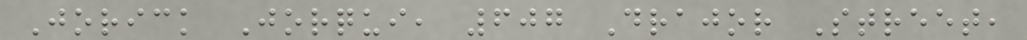Jorick Jorqui, 607 Drajor Street,
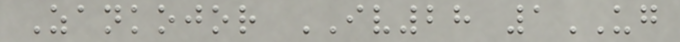Zankojor IV28 1UG
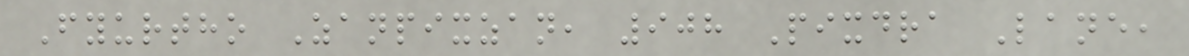Fyurtho Zanpixzan, 908 Pixdra Lane,
